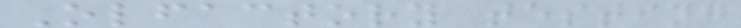Olfactory testing
